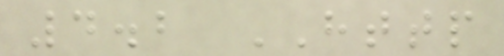4.2 HTTP
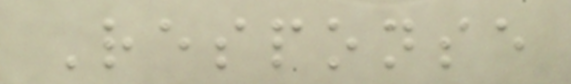Response
